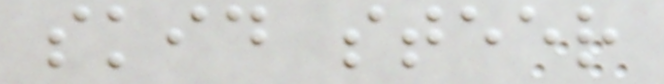skid steer
